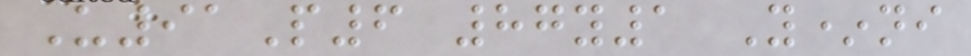U91P6 87y1 Y*ni
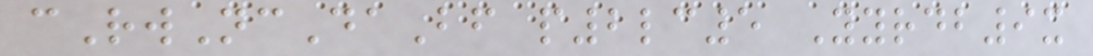cRwNcDaBf p2lc5 Yyrdb9x
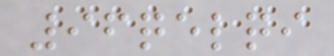96qelqi
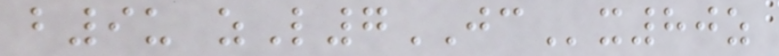b9u zL7JCx80z
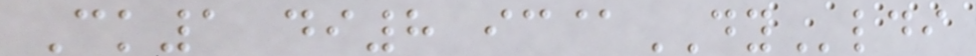Ck1 di8 ic@DYldi
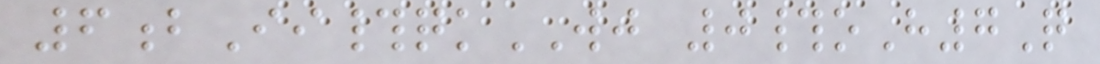6bIi#qkWJ 0#oH7Q
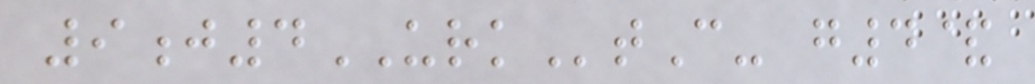9j4URKtC- g4&
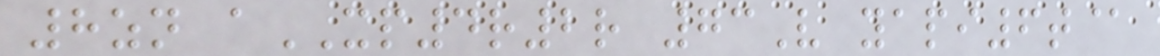8zn aXP4r2r 73V yapi6t@
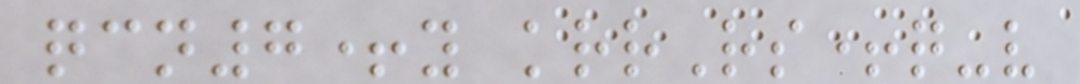qcn7+y krrRs+q-v
